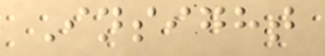Insight
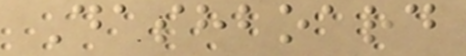Dashboard
